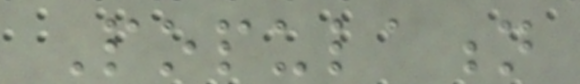Population
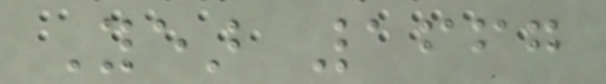Year 1667
